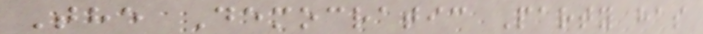The Democratic Party has
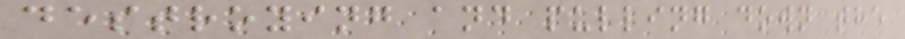destroying and pulling down the
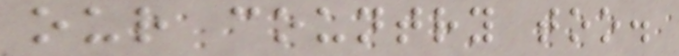our country too.
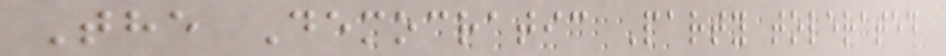The Democratic Party tolerated
